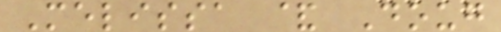Melissa & Doug
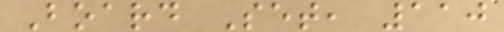Board Set, 110
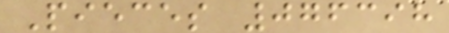Pieces 076398
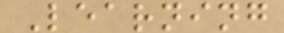Learning
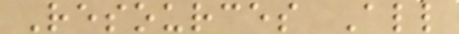Resources All
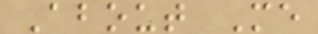About Me
